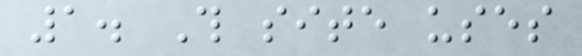1. This site uses
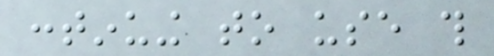continuing to use this
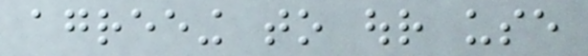agreeing to our use
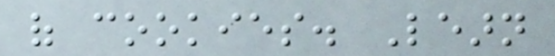of cookies. Learn
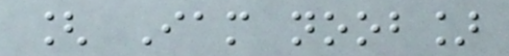[ Iam noob]
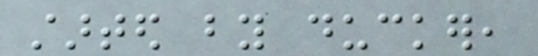started by ducker,
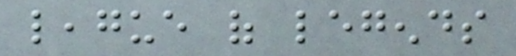league of legends
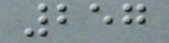257
